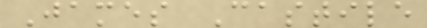James Castile
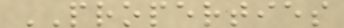PROPERTIES
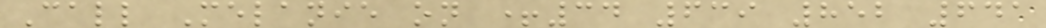Call Melanie on +34 639 852 641
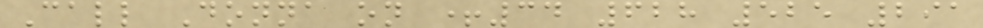Call Donna on +34 628 525 291
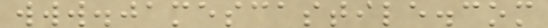www.jamescastile.com
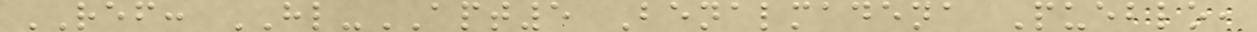REF: HL-APT5 Benalmadena Pueblo,
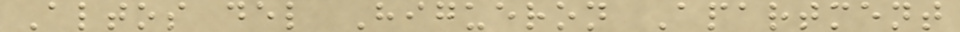Altos del Higueron Apartment
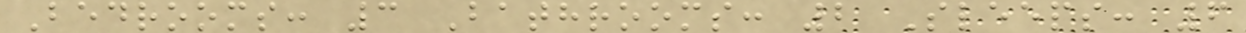Bedrooms: 3 Bathrooms: 2 Sleeps: 6
